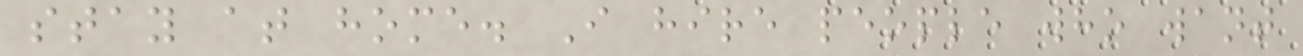stay at home. I hire people who want
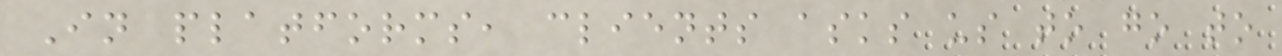In platforms, clients asks us to go to
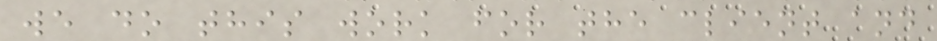we do this work for the client and
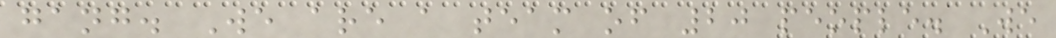gang. We are a team of 20 people. We
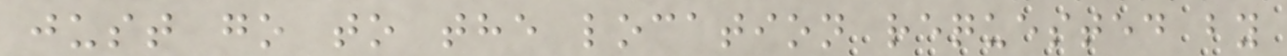just go to the location requested by
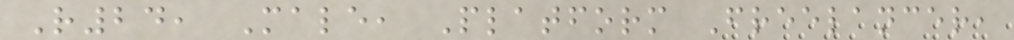R24, Male, Platform Freelancer,
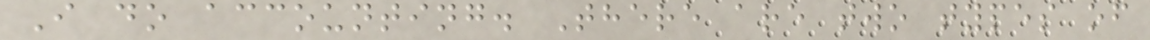I do accounting. There are two types of
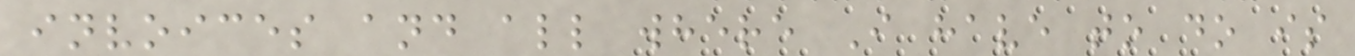invoices and all where I have to do is
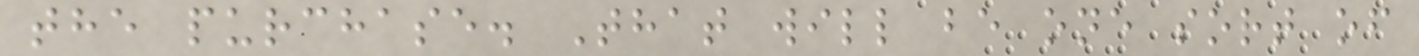the purchase. That will be one sort of
